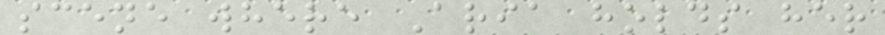scene where Aria holds her
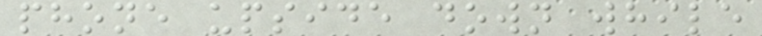phone upside down while
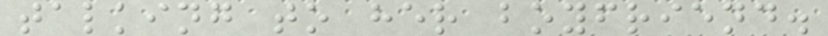talking to her boyfriend.
